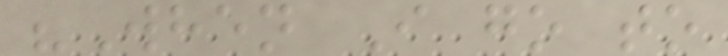"When I go to
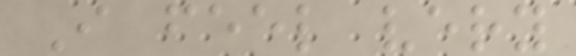I feel very
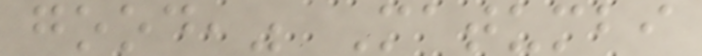good," Matumbi
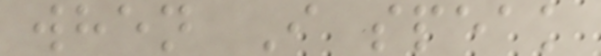when I speak
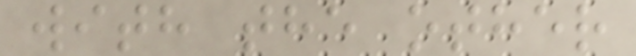with the other
